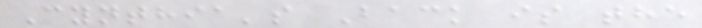Cynthia's Back is the
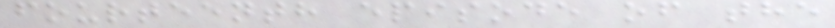fourteenth episode of the
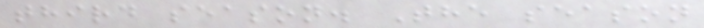third season. The season
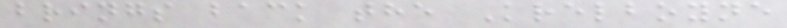brings back the Krelboyne
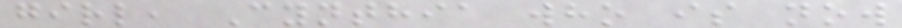girl, Cynthia who is now
